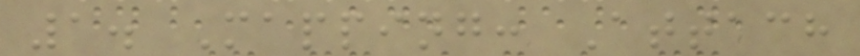1. Mapping: Attach
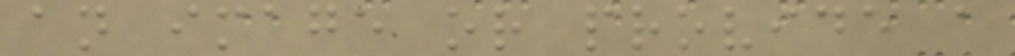an image or provide a
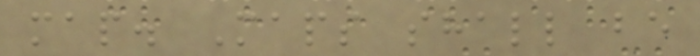map. Maps shall be
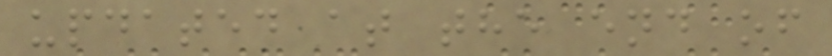updated at the end of
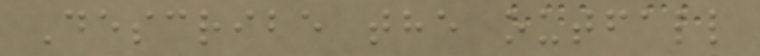Describe the outfall
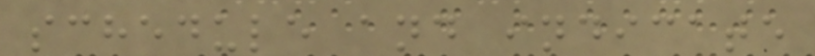schedule and indicate
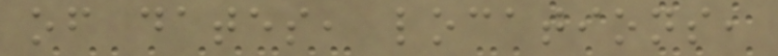of dates, locations,
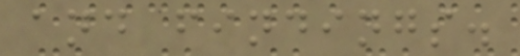and findings.
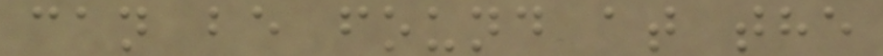can be found at the
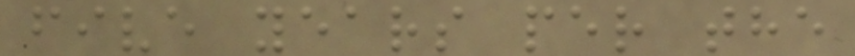five years per the
